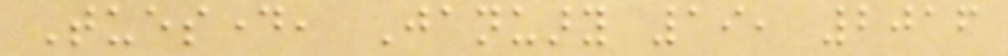Tuesday, January 19, 2016
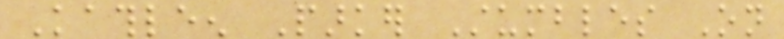Kathleen Parker Stumbles On
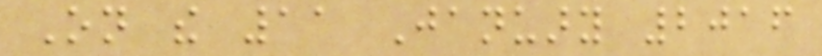On the 11 January 2016
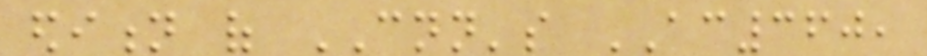edition of CNN's AC360,
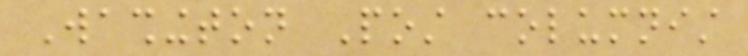Washington Post columnist
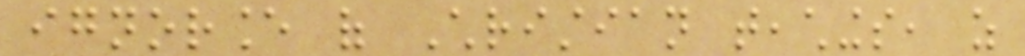ignorance of Christian teachings, as
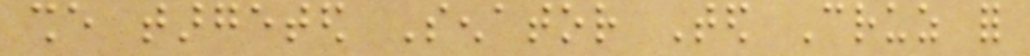she targeted Senator Ted Cruz for
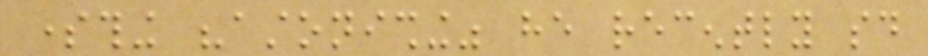something "astonishing" he recently said
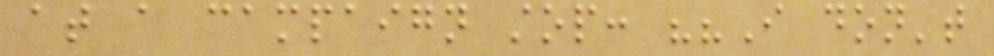at a campaign stop: ""I don't
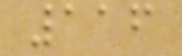116
